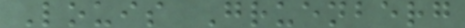Louis Gruenberg
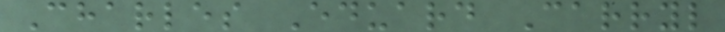Charles Eduard Carryl
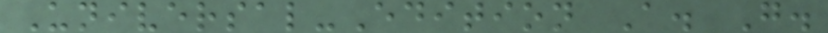Universal-Edition A. G.
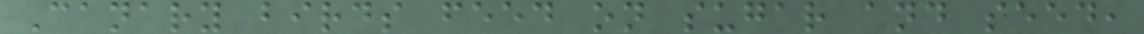Canary birds feed on sugar and seed,
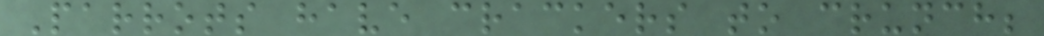Parrots have crackers to crunch;
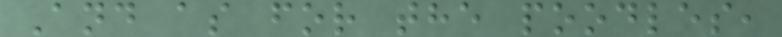And as for the poodles,
